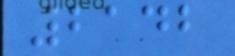2142
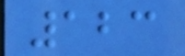123
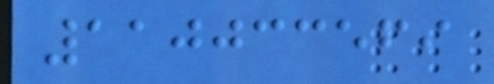110033569
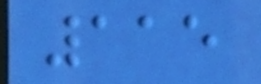115
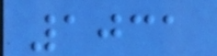1031
